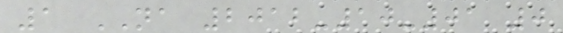1 NA 2012-10-01 0
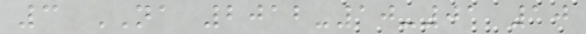3 NA 2012-10-01 10
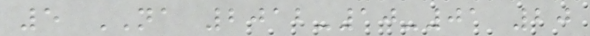5 NA 2012-10-01 20
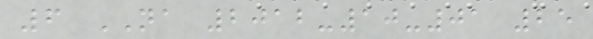6 NA 2012-10-01 25
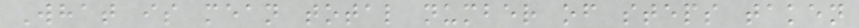What is mean total number of steps taken
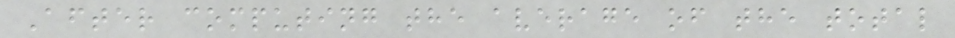After computing the average of the total
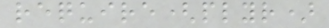require(plyr)
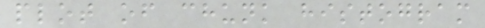plot of chunk histogram
